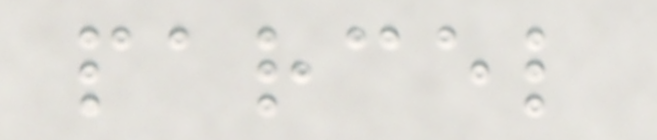parcel
